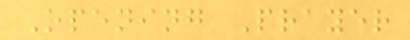Opening Prayer
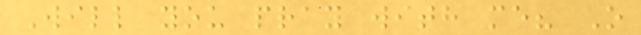Will you pray with me? O
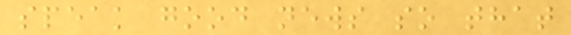speak good news so that
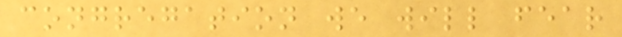congregation we will fear
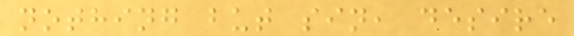nothing but sin, desire
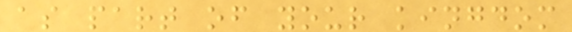as part of your kingdom
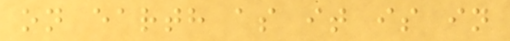on earth as it is in
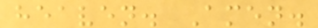heaven. Amen.
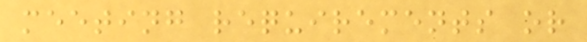meeting requirements or
